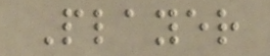Player
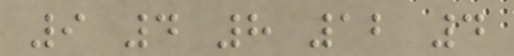9 4 8 12 4
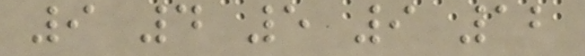9 4 5 9 12
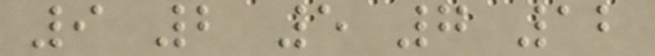9 2 5 7 12
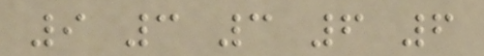9 3 3 6 6
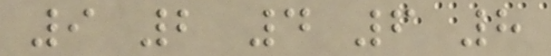9 2 4 6 8
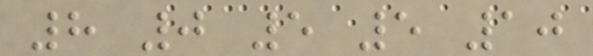8 0 5 5 10
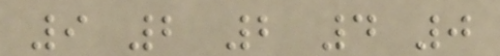9 2 2 4 0
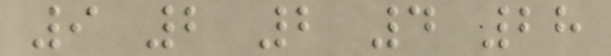9 2 2 4 28
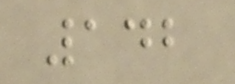142
